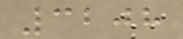3208
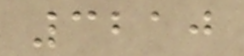3210
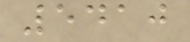5410
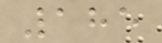185
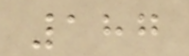187
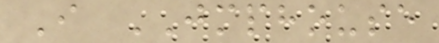I JMPHOUSE
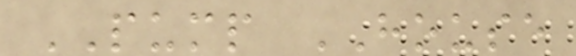PUMP HOUSE
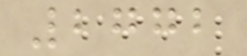2772
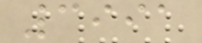3991
